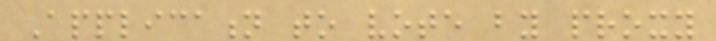Application to vote by proxy
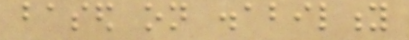based on disability
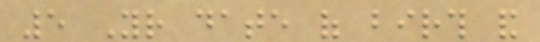5 Your date of birth and
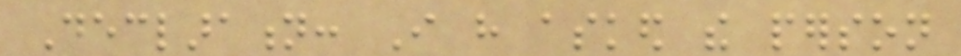Declaration: I have asked the person
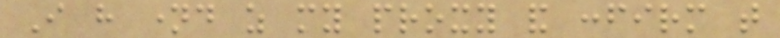I have named as my proxy and confirm that
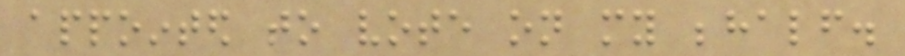appointed to vote on my behalf.
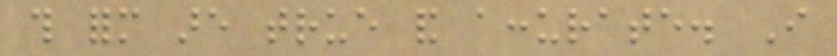this form are true and accurate. I
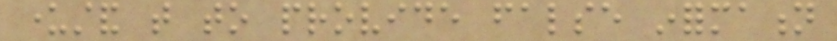understand that to provide false information
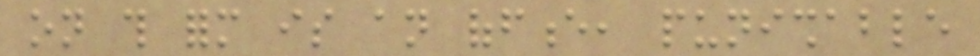on this form is an offence, punishable
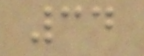34
